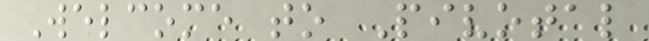Welcome to Pivotal
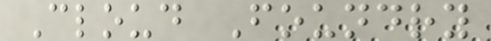Cloud Foundry
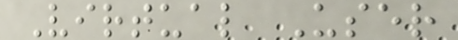Virtual User
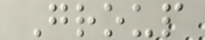Group
